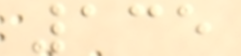135
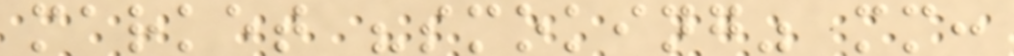market "smoking" mm:
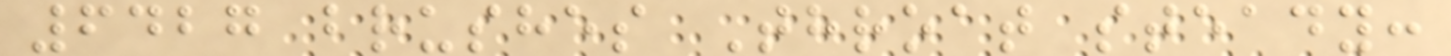6427 brushes Throat steady:
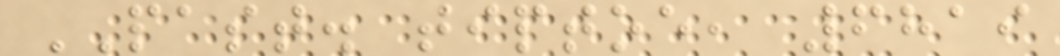PAST. tiptoe, 6819
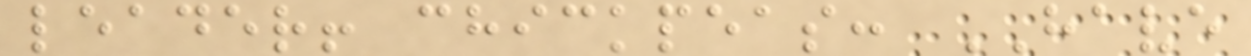leader! chickpeas: HAVE
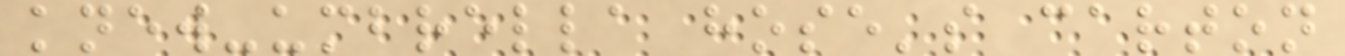knew-umbrella hose's carton
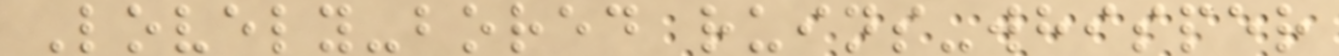Lovely-bored ruins-whisper
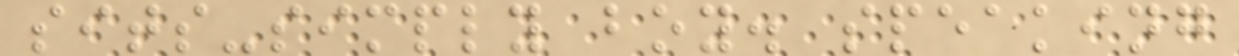sits-simply boy. speaking
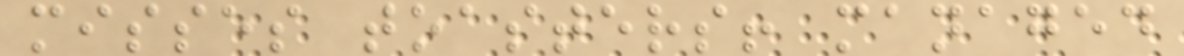misses toasters! managed
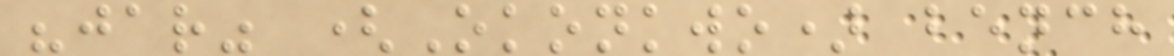"jar" (Okonkwo) bench
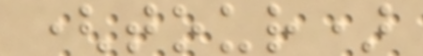(tour)
